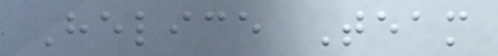Helice Team
